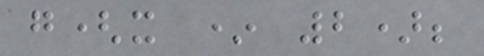g(x * 2);
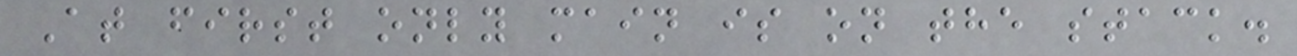At first only main is on the stack.
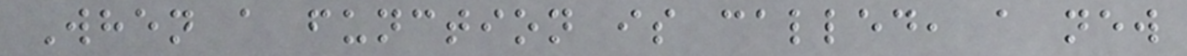When a function is called, a new
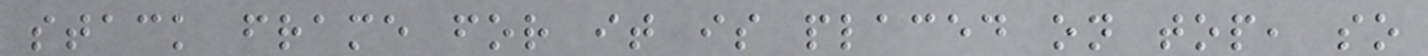stack frame for it is placed on top, so
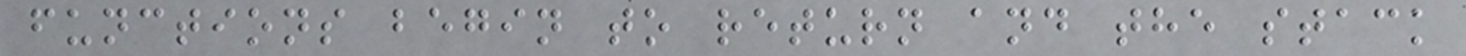functions begin to return and the stack
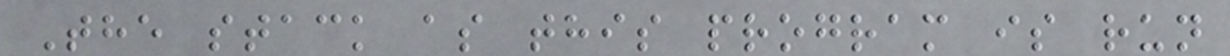The stack as this program is run
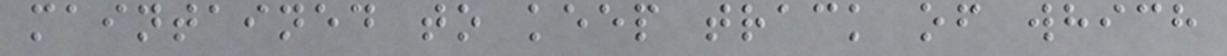maintained to keep track of which
